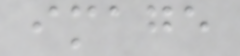image
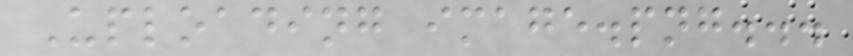Uploading image.png...
